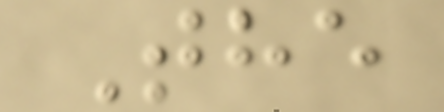The
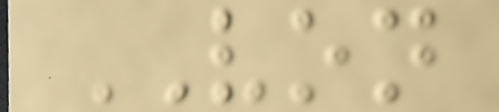VON
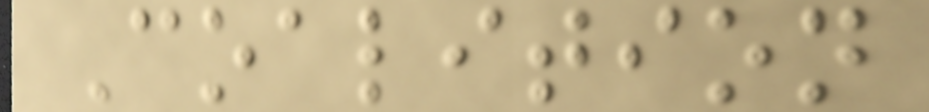Coalition
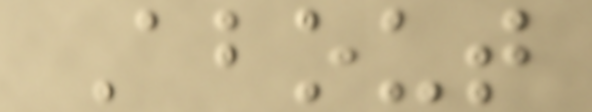About
